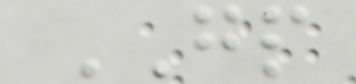GP
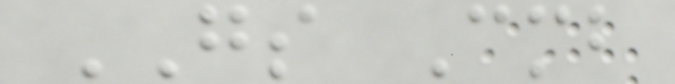GS Cmb
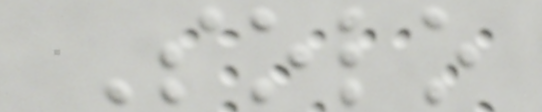Solo
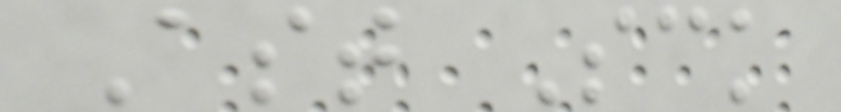Ast Sck
